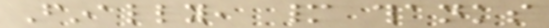Finally, many thanks
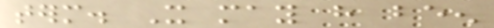term. It may have been
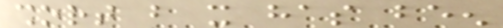short but it has been
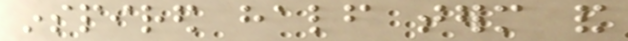inspired half term and
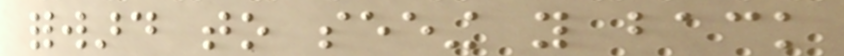forward to seeing you back
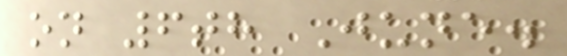on 6th June.
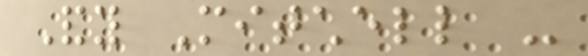Andy Mitchell -
